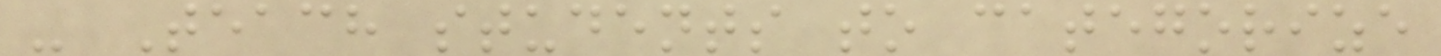- Teach students to categorize
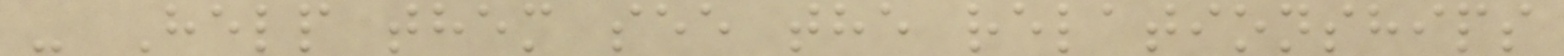- Help them see the relationships
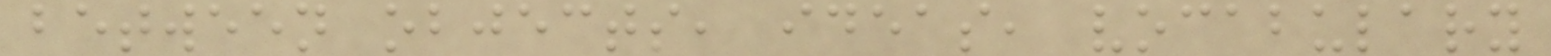between objects, ideas, vocabulary
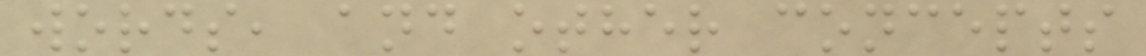words, and other concepts
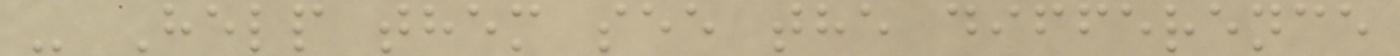- Help them see the difference
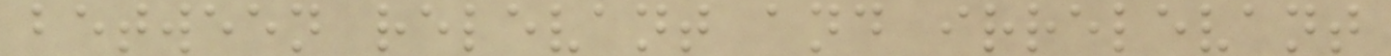between relevant and irrelevant
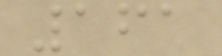161
